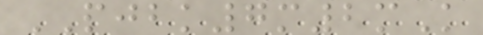PJBK7m2mK
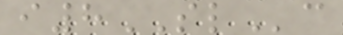i8SLc
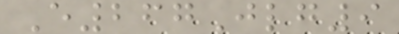E267Jlg9
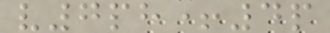v7ph+4p
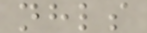nhls
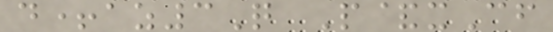d+az3Q P&xCf
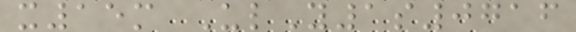x15m UlY1s0716
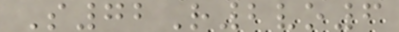S72R2vo6
